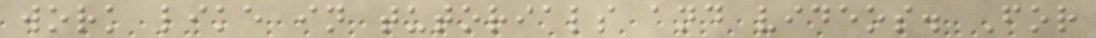work like in tutorials and videos. For
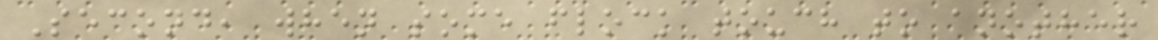Second, when some flock touch to another
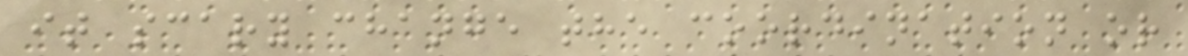it scary change the coordination or
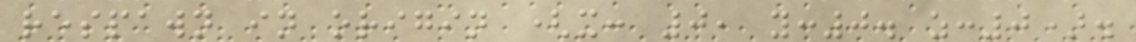respawn in origin (x: 0, y:0. z:0).
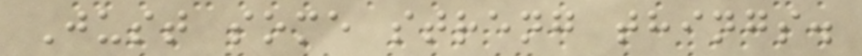Just some streng things.
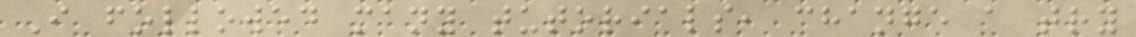I followed many tutorials, change a try
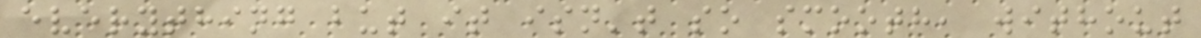everything but it isn't so smooth, without
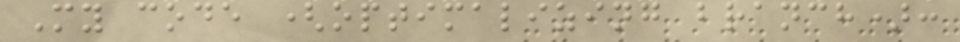My code (optimalizing branch):
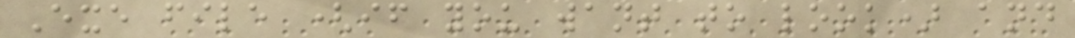Exe file (if you want to look) and
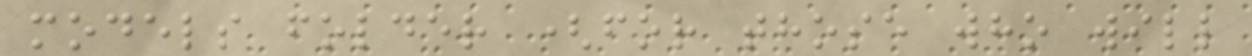models folder (for those who will
